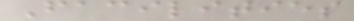Facilities
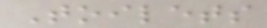Toilets
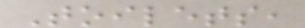Toilets,
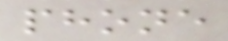phone
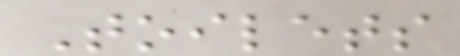Toilets
